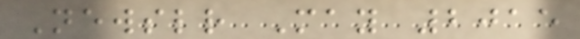Newsletter May 2015
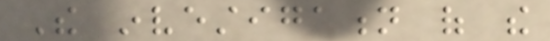The investigation of the
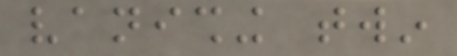vanishing twin
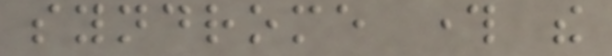syndrome through the
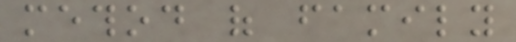method of family
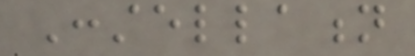Constellation
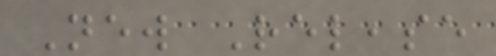New Release
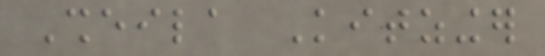Sheila Kitzinger
